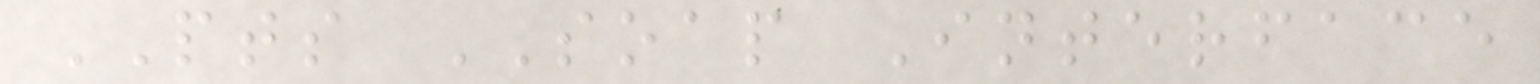PTS SOAP Interface
